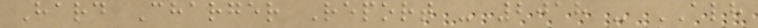Hard Charger Report - 2018 - ALH
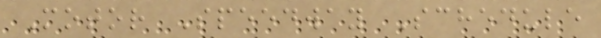Motor Speedway Schedule
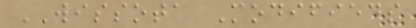WISSOTA Modifieds
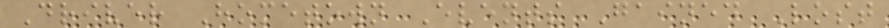Driver Hometown Events Gained Lost
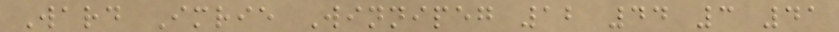Ward Imrie Winnipeg 12 44 3 41
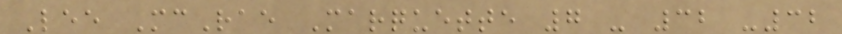Lee McRae Marquette 7 - 32 -32
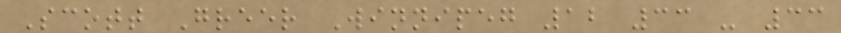Scott Greer Winnipeg 12 33 - 33
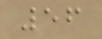56
